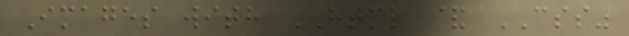Images with HTML & CSS"
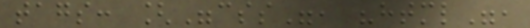tags: ["css", "html",
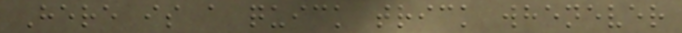Here is a quick trick whenever
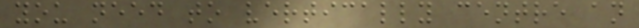you need to vertically centre an
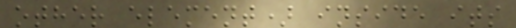other element) inside its
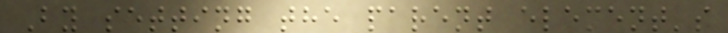By setting the parent element's
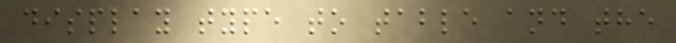display type to table and the
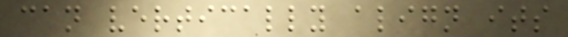can vertically align its
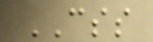CSS
